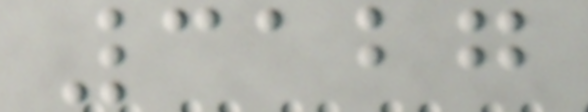3127
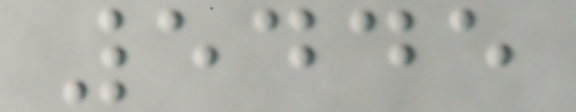5445
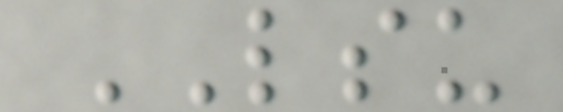LSU
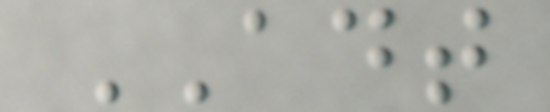ADT
